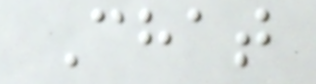Chat
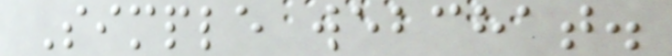Simple webchat.
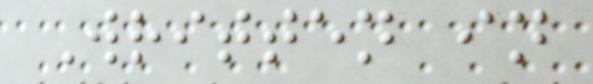Written in
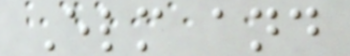Elm and
